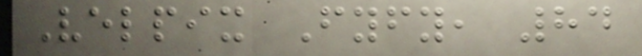Velpix Fyfy, 84
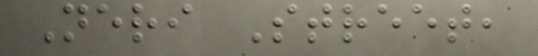Neri Street,
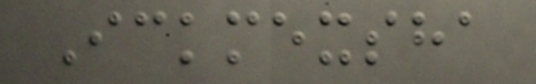Ickmexsha
